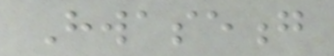Hwaseong
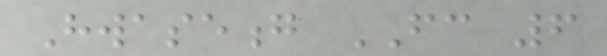Hwaseong FC 6
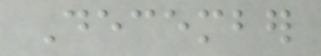December
